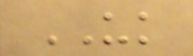UK
